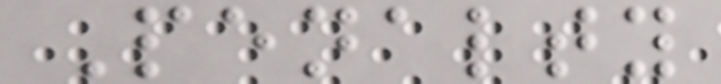Penalty
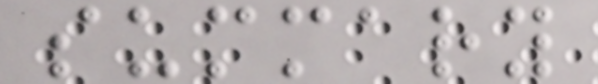summary
